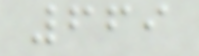669
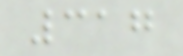317
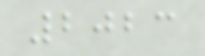2023
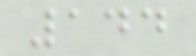144
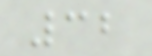32
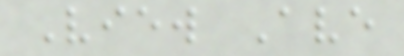View Ave
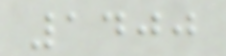1400
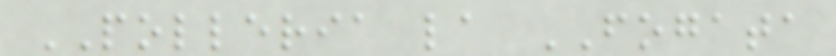POLLERIA la FOGATA
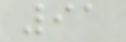91
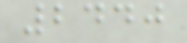2440
